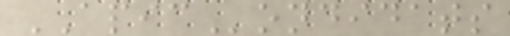APICondidats
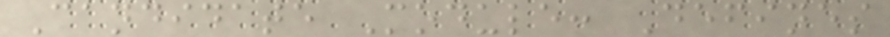Candidate Module: Defines
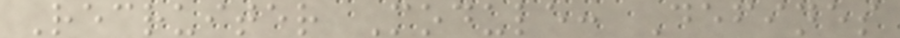Recruiter Module: Defines
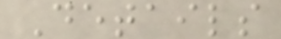Details
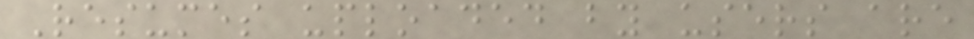Resumes uploaded by users are
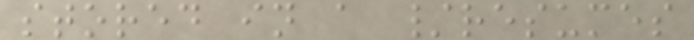stored in a /resumes
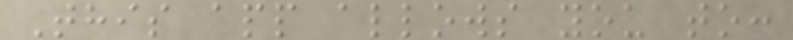This app allows you to:
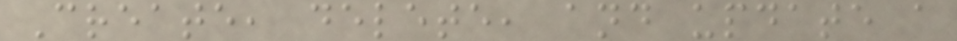Create, delete, and update a
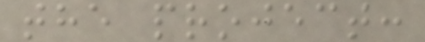the project:
